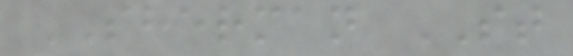SHERMAN ST
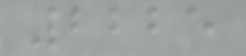2225
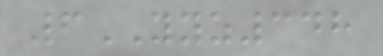6YYZ348
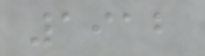1912
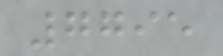7795
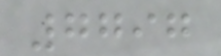7797
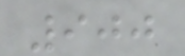900
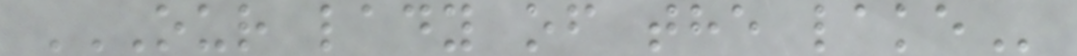OUR LADY OF THE LAKE
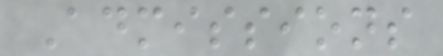Admissions
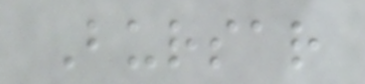Bursar
